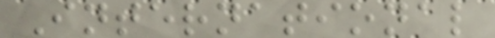International
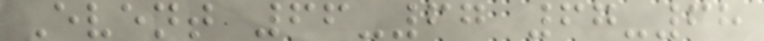Event 66-67 67-68
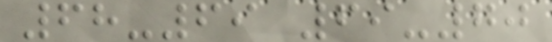68-69 69-70
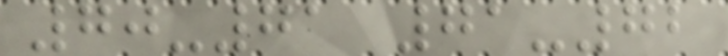70-71 71-72
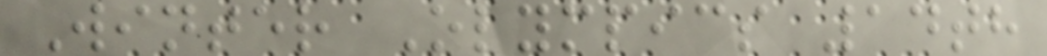Winter Olympics 14th
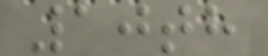10th
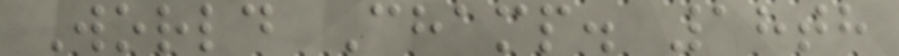World Champ. 18th
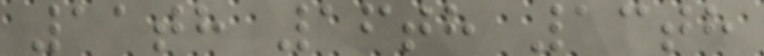11th 16th 13th
